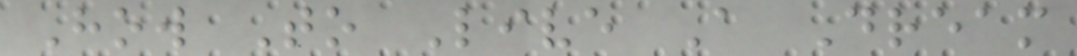How To Live A Dream
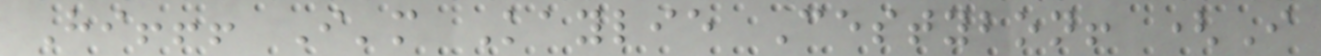Hi!!! I'm Kaylie Cestybon! (I
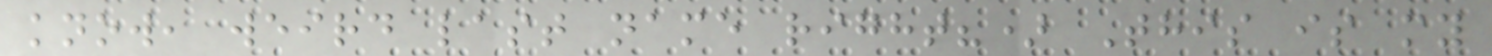know, weird last name right?) This is my
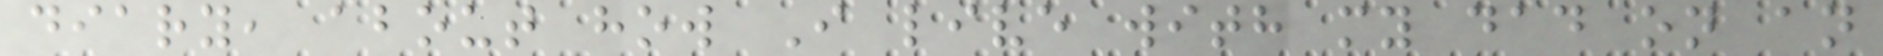diary, about how I live with my dad on an
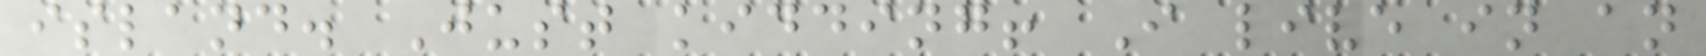island. Just kidding! I live in an
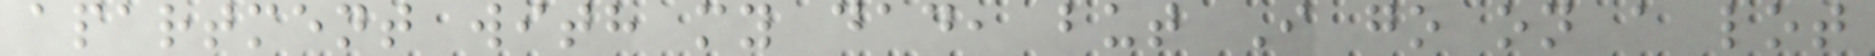apartment with my dad, but I go on a lot
